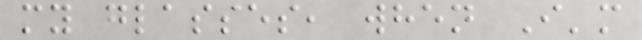my glasses, when I'm
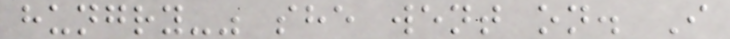hungry-" she went on. I
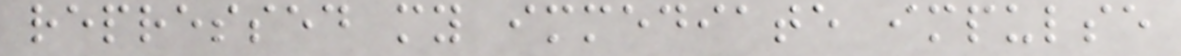repressed my immediate impulse
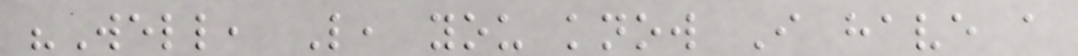"Well, L, you know I have a
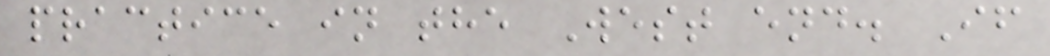practice in the West end. If
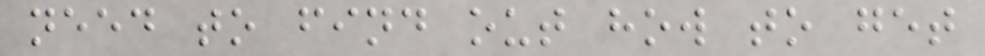need to find out how to get
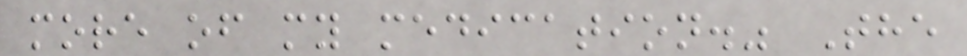more of my medication." The
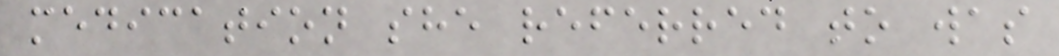medication she referred to was
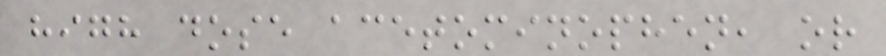high dose acetominophen, or
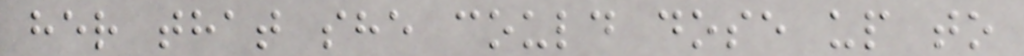her that she could dose up to
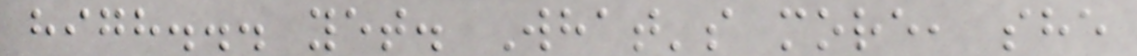high... yet. What's more, she
